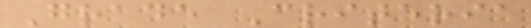Grade Criteria
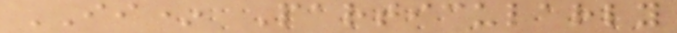II* Particularly
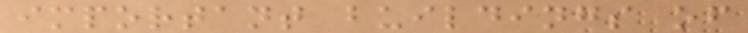important buildings of
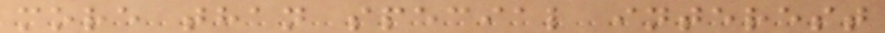more than special interest
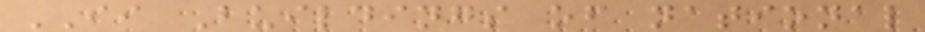II Buildings of national
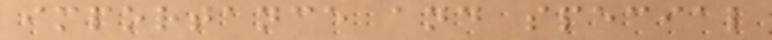importance and special
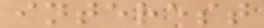interest
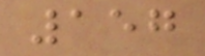157
